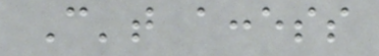Can't access
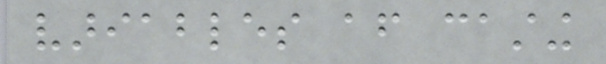variables after casting
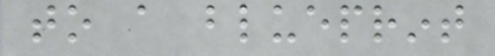to a blueprint
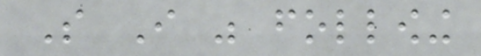So I was following
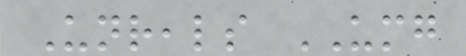Unreals UMG
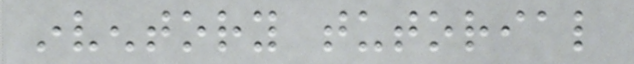inventory tutorial
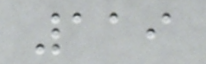119
